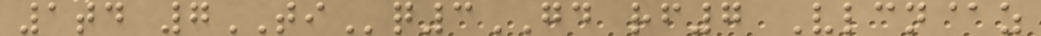1td 7TIq3GD rf7 Vlcn@z
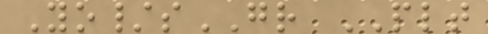Yo/sGR PLT
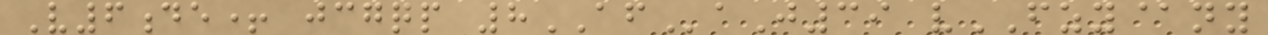V6de+ jcgqp 8AFaJ39 vFZY@ny
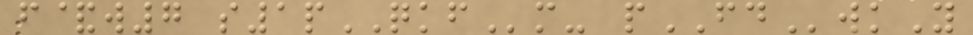f&w7 s1pQKFm- pFDwkY
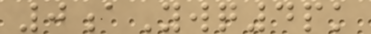0aYwq4pk
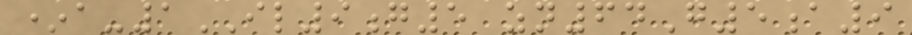*a-1IL9g5 zn64G5a9
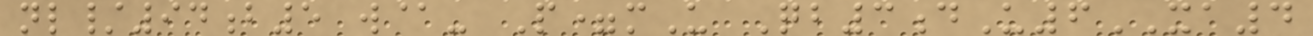nl/94b5 w@- P=mU Qb3dU6XA4
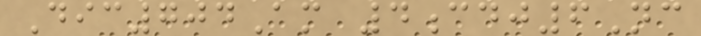Dic704Am 4cdj6Nc
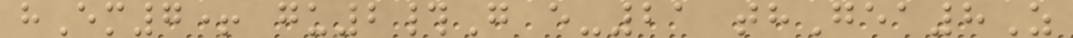hEm7+ gu2#G e-21 thGea8Z
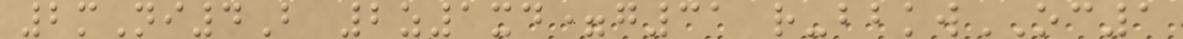2mNi4B 2z1xd=g31 r-bbkwOC1
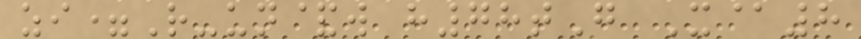zi=R-un&w h78tG X@8
